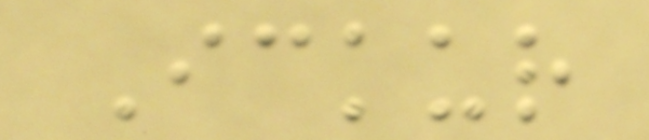Ickur
